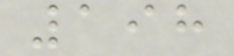198
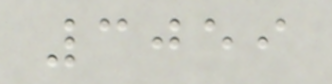3059
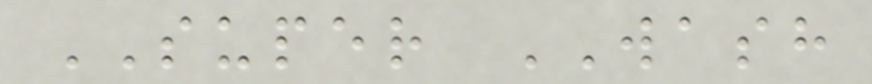SUPER WASH
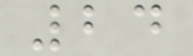24
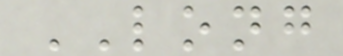LONG
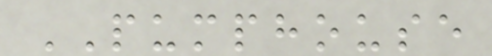PUMPHOUSE
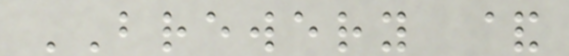BREWERY &
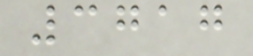3717
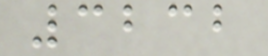3232
